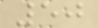50
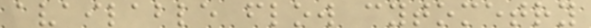available flow cytometry
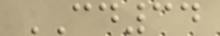CD34
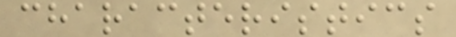characteristics
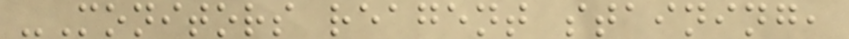-Monitors reagent staining,
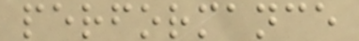performance
